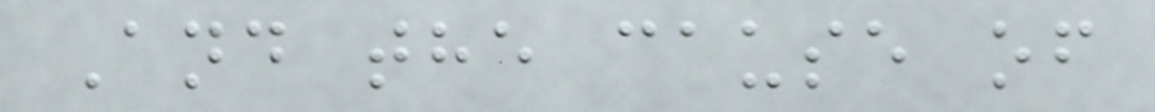And the cause of
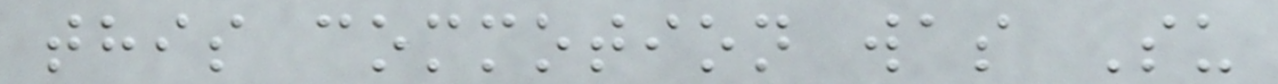this commotion was Su
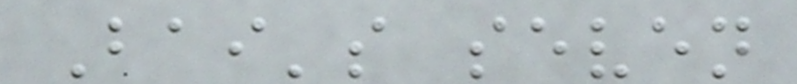Bai's seven
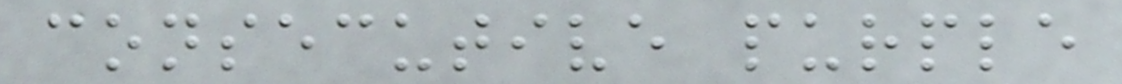consecutive purple
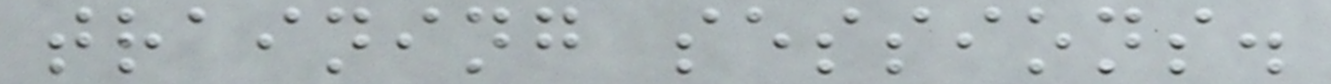training sessions.
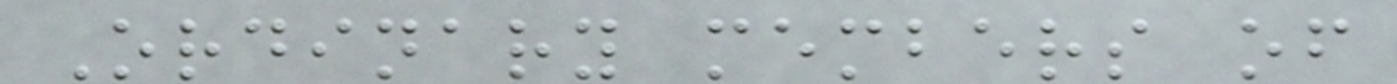Ordinary members of
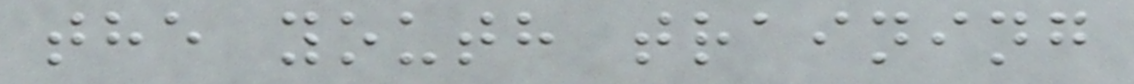the youth training
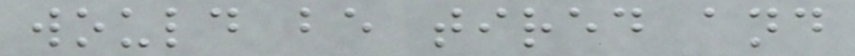would be tired and
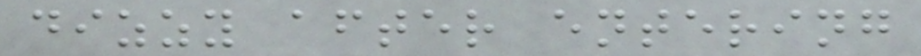dizzy after entering
